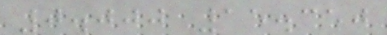0.000 15.350
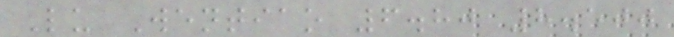Lu Wentiao 6.80 8.500
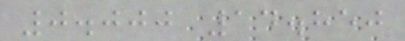0.000 14.850
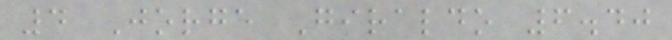4 Jorge Giraldo 6.40
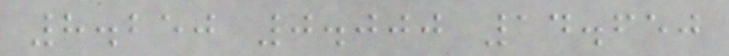8.250 0.000 14.650
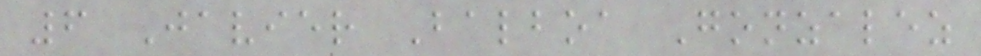6 Javier Balboa Gonzalez
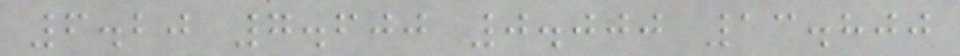6.20 7.600 0.000 13.800
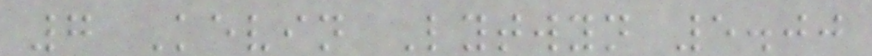7 Kevin Lytwyn 5.00
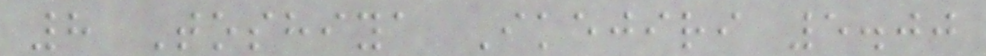8 Toshiya Ikejiri 5.00
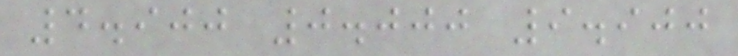4.900 0.000 9.900
